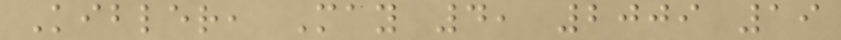Kibler, May 4, 2009 19
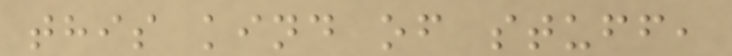this kind of stuff,
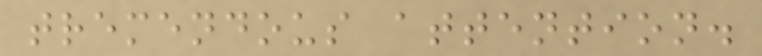tremendous attention.
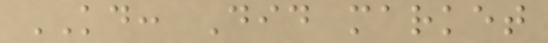KD: Did market
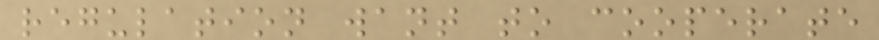regulation want to cooperate
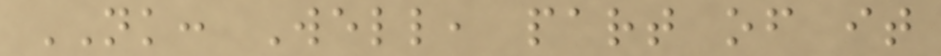NK: Well, part of it
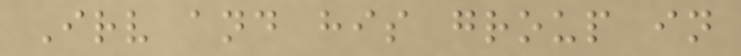Irv and his group in
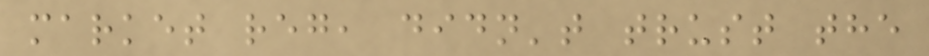market reg, didn't trust the
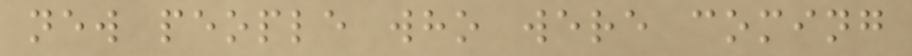new people who were coming
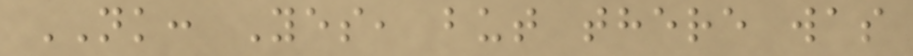NK: Yes, but there was
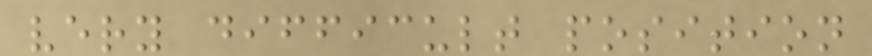very difficult position
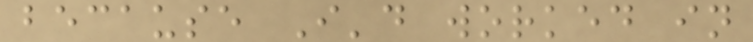because I'd worked in
